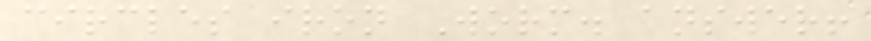circles iron Worm. answer!
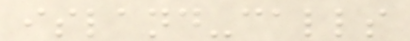island-calls
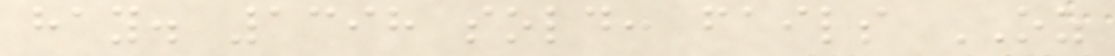hay. 1398 sold: fails OZ
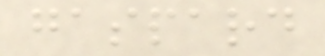gaspard
